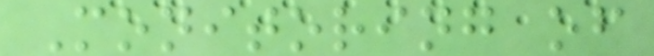Monitoring of
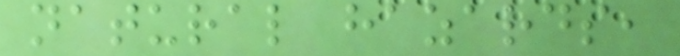natural hazards,
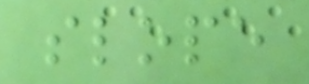slope
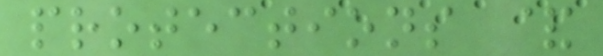protections &
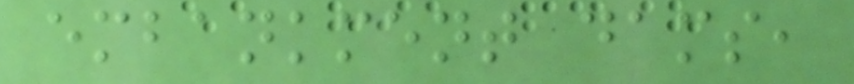embankment dams,
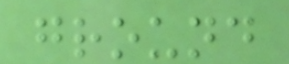ground
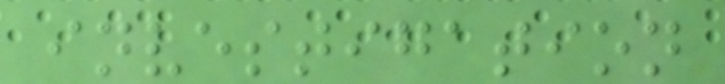investigation
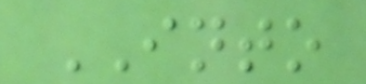INTO
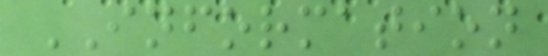INFORMATION
